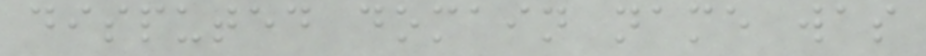disputed domain name was
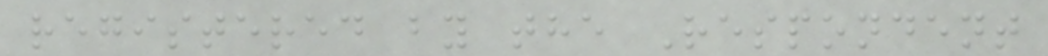registered by the Respondent
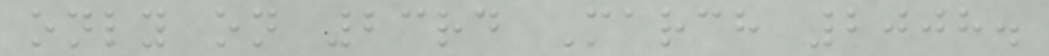only on 23rd March 2008.
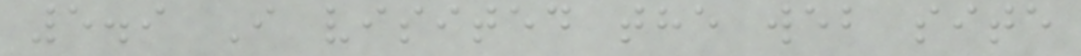5.9 I visited the web site
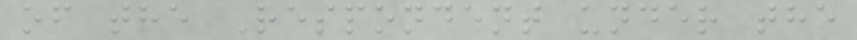of the Respondent under the
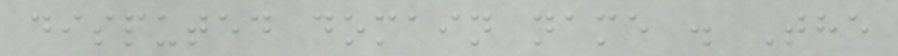disputed domain name . The
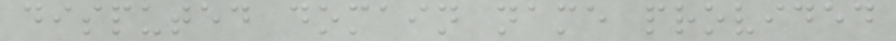disputed domain name provided
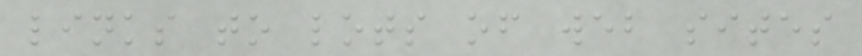links to lots of web sites
